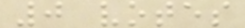0 votes
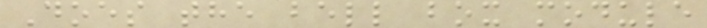Does the bell box module
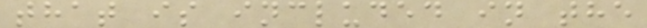that is included in the
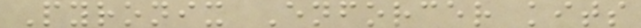Pyronix Enforcer kits
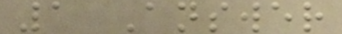1 Answer
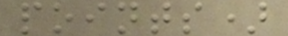points)
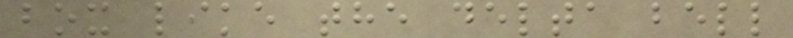box like the delta bell
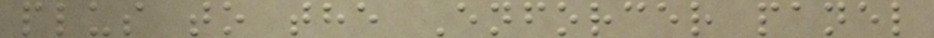plus to the Enforcer panel
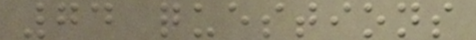74 questions
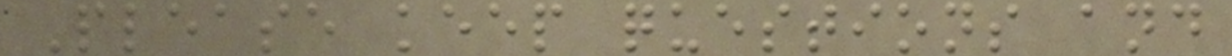Please keep questions and
